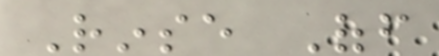Rinse Off
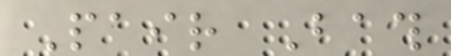Pair Bath
